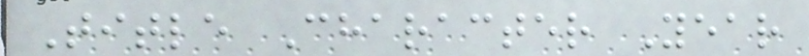Title Character Year
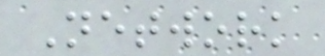Network
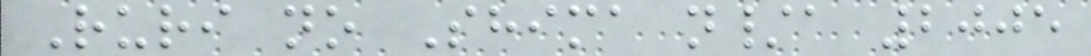Ruri no Shima n/a 2005
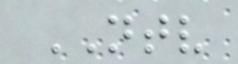NTV
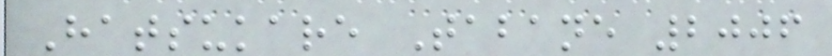Hatsukare Tabane 2006
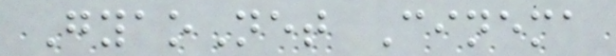GyaoNet Cinema
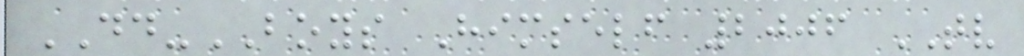DD-BOYS Himself 2006 TV
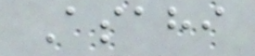Asahi
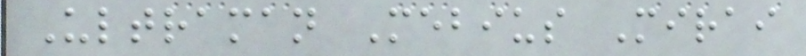Ultraman Mebius Mirai
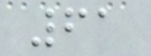61
